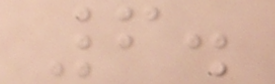6.
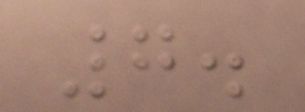7.
